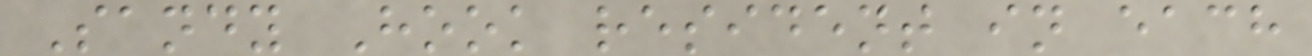Sandy Hook resident in each
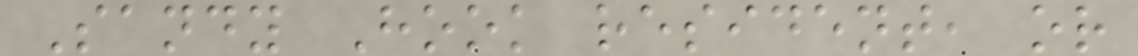Sandy Hook resident, or
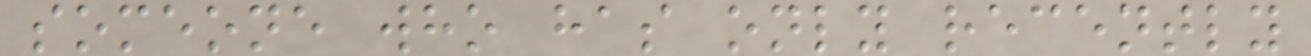someone who has only recently
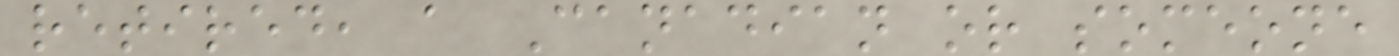retired, a Canadian or someone
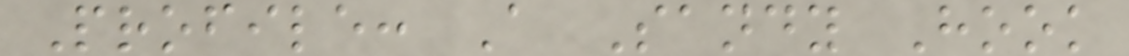Profile: A Sandy Hook
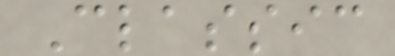Classic
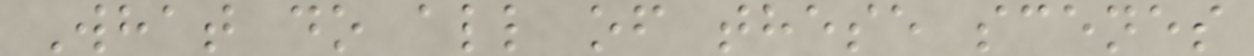What do all of these scenes
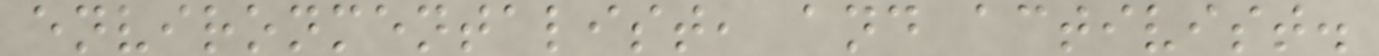environmentalist, and activist.
